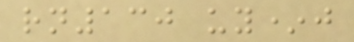rn130 uy*j
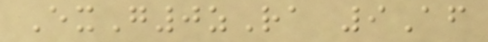ExG0zRa 9Af
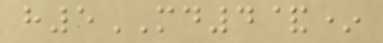h5MD4&*
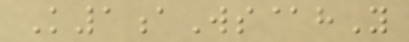K1aWs@hY
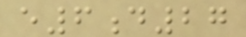e6d27
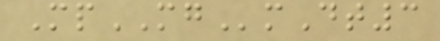MpMGmDt3
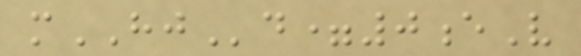mHJd=0eV
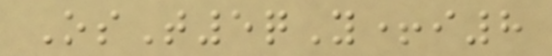OsT5qY+i8
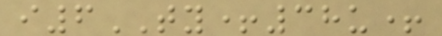i6TY+38u+
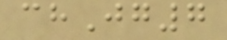chJg7
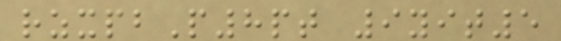rzxpbP8pt 9yit5
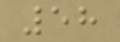58
